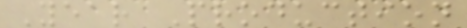Year Production
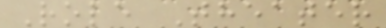Role Theater
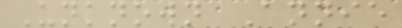Unknown Annie
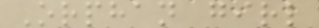Orphan girl
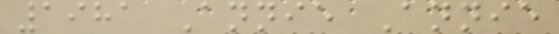1981 Annie Annie
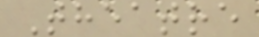Theatre
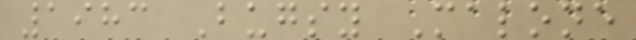1983 Bugsy Malone
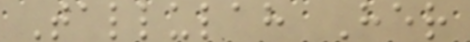Tallulah Her
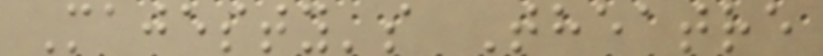Majesty's Theatre
